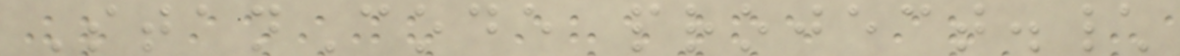StanCode project.\
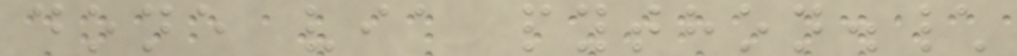done via python.\
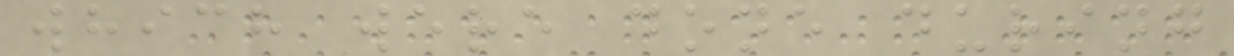which were done during
